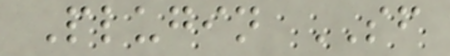Plugin SF
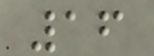16
